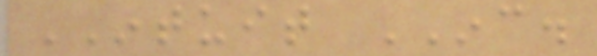INTUIT INC.
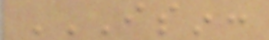ISIN:
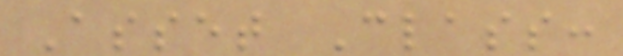Asset Class:
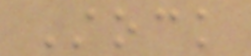Stock
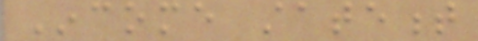Income statement
